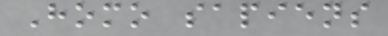Homo sapiens
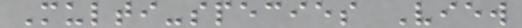Multi-species View
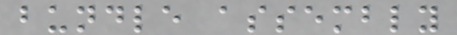bundle assembly
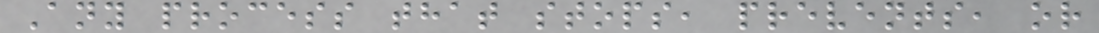Any process that stops, prevents, or
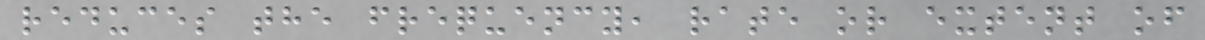reduces the frequency, rate or extent of
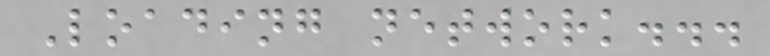Loading network...
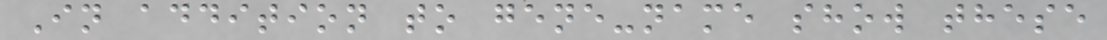In addition to gene-name show these
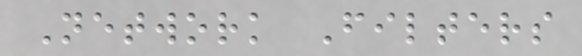Network Filters
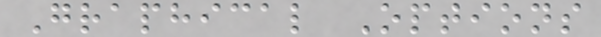Graphical Options
